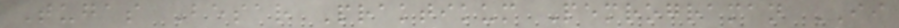Tugas Besar Praktikum Pemrograman II
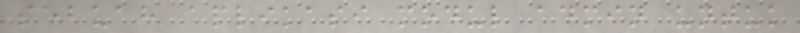sebuah aplikasi modul admin untuk
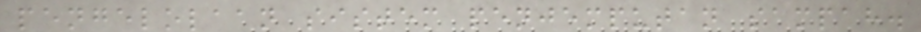pengelolaan sistem penjemputan sampah.
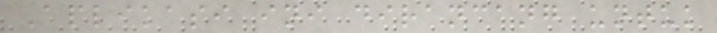Aplikasi ini dirancang untuk
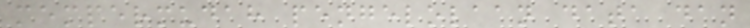mempermudah pengelolaan data dan
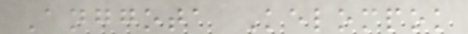Anggota Kelompok
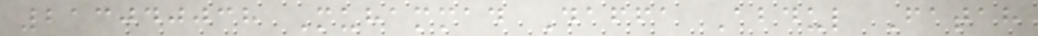213040038 Muhammad Daffa Abdul Fatah
